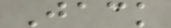Jack
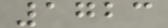1723
